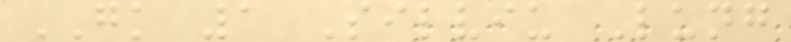GK 1 Silviu Lung
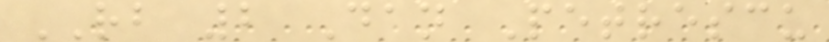RB 2 Dan Petrescu
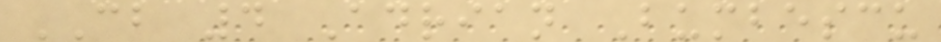CB 4 Adrian Bumbescu
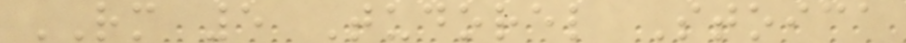RM 5 Tudorel Stoica
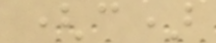(c)
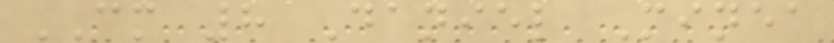CM 8 Daniel Minea
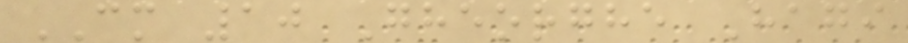CM 10 Gheorghe Hagi
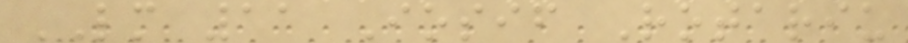LM 11 Iosif Rotariu
